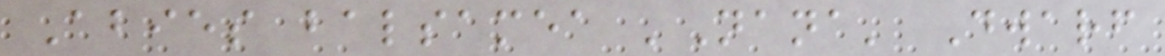Abies balsamea 'Nana' Dwarf
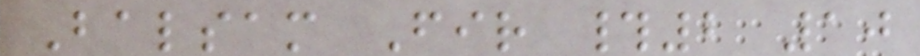Balsam Fir #2 10
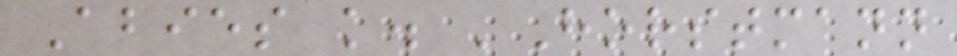Abies k. 'Horstmann
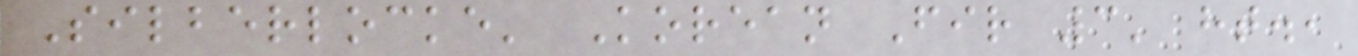Silberlocke' Korean Fir 3' ht.,
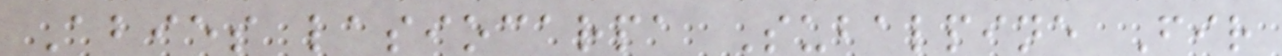Abies lasiocarpa Subalpine Fir
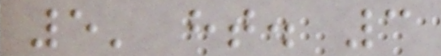5' ht. 3
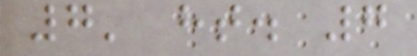7' ht. 7
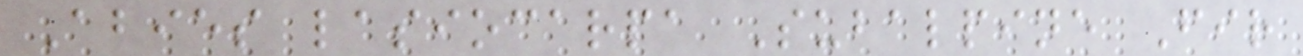Abies lasiocarpa Subalpine Fir
